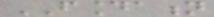FOUNDATION
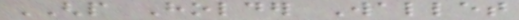GHP Holder Wallet
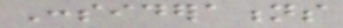Considerations
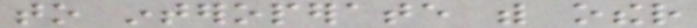to interoperate with other
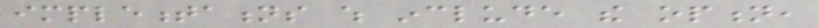implementations which include the option,
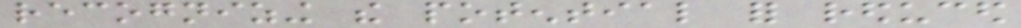recognizing the potential for reduced
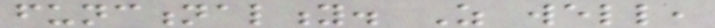functionality. As well,
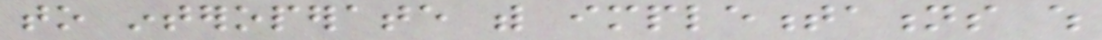to interoperate with implementations which
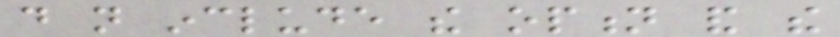do not include the option and the
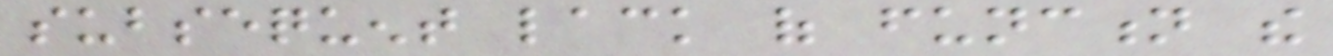subsequent lack of function the
